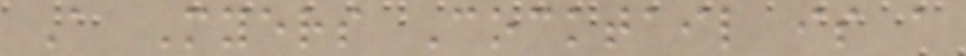A Myers Cocktail is a
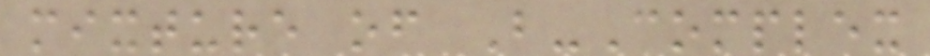mixture of B-Complex
